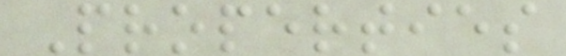Properties
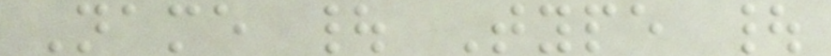Name | Type |
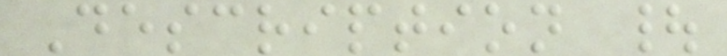Description |
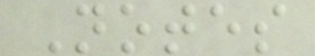Notes
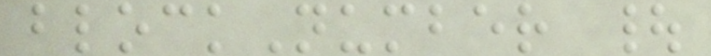blockNumber |
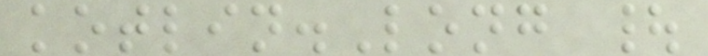kotlin.Long |
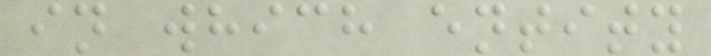in which entity
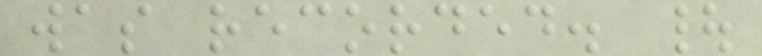was recorded. |
